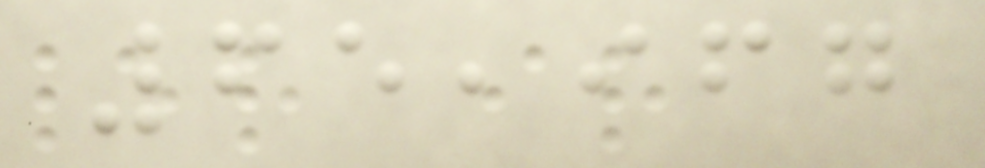65,967
